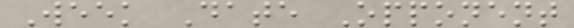Week Date Opponent
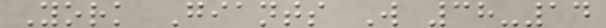York Giants W 38-14
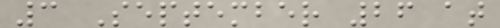3 September 26 at
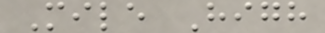Mile High
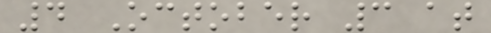4 October 3 at
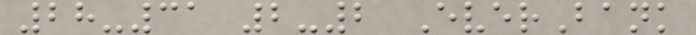28-31 2-2 EverBank
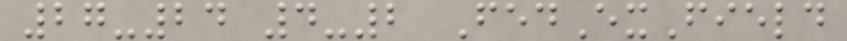27-24 4-2 FedExField
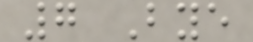7 Bye
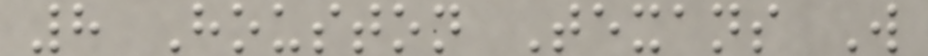8 Houston Texans W
